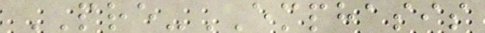PRE-EMPHASIS
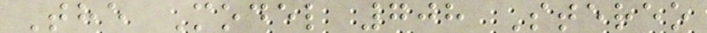The Model 708 Stereo
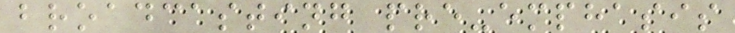broadcasting pre-emphasis
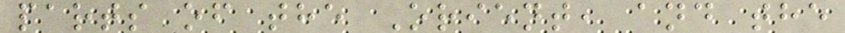parts of the Orient, and the
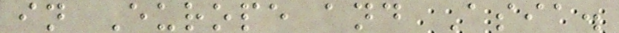in Europe and Asia.
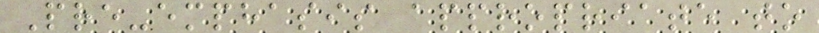Pre-emphasis appropriate to
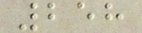258
